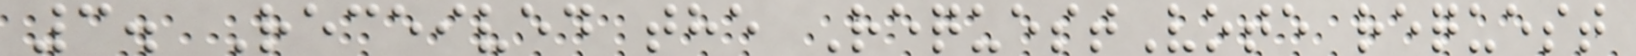3. Received the RequestVote request
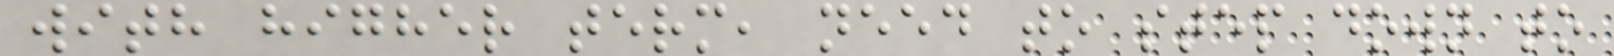with higher term, need to step down to
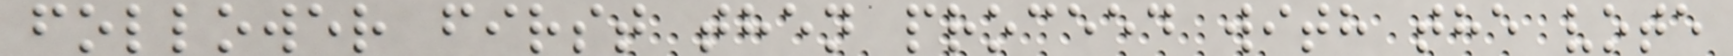follower first then proceed with the vote
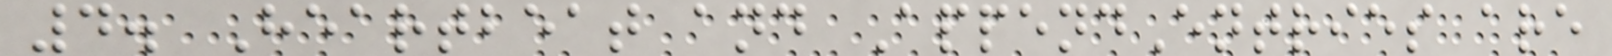4. Heartbeat and AppendEntries are
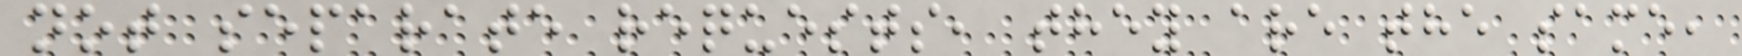not separate requests, they are the same,
